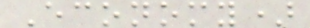Economy)
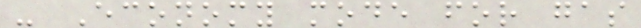- Economy mode for gas
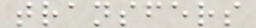transfers
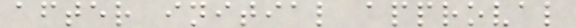after initial approval
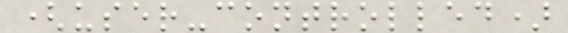(user-controlled)
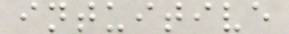intuitive
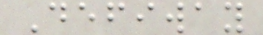Defiway
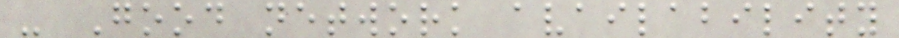- Good network availability
